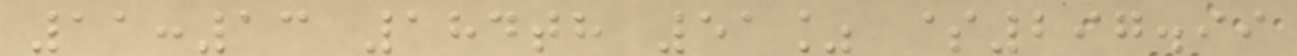11:13 184th 51% $297.99
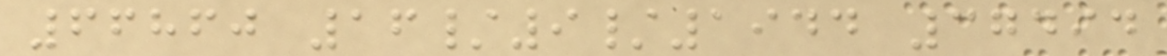66860 16/9/1944 37494
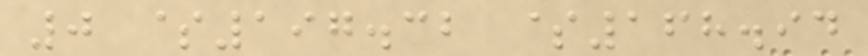0 $197.32 $168.94
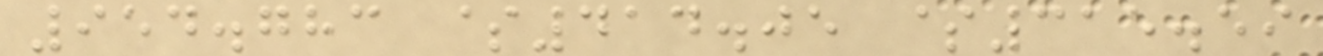954.783 $414.05 $315.59
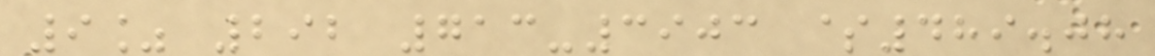9% 292 713-3903 $489.08
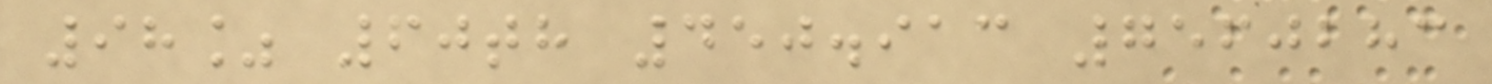98% 60th 450.913 7560283
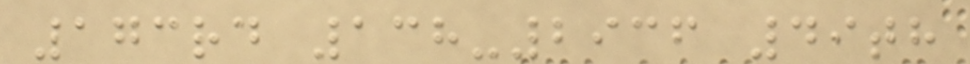173rd 138-2936 49th
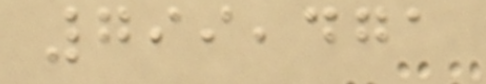799,471
